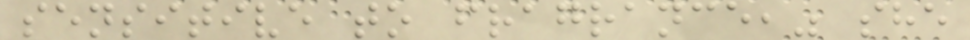sensitive to fragrance," she
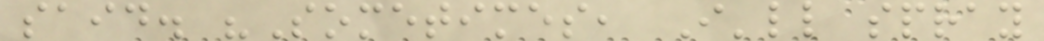said. "Sometimes, I'll spray
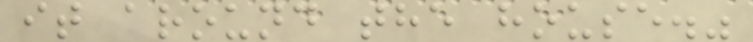it around the house."
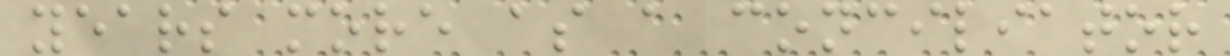years more as a conciliator
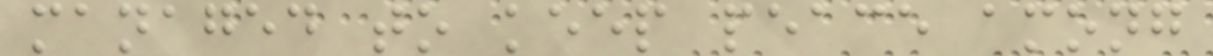managed to keep peace among
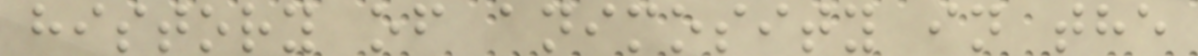history of animosity in the
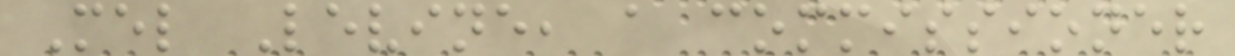Mel Levine, a commissioner
